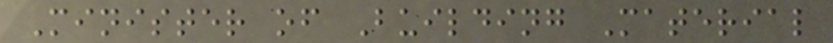Minister of Building Material
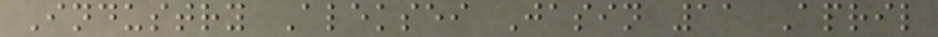Industry Aleksei Jasin 11 April
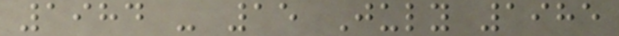1984 - 15 July 1985
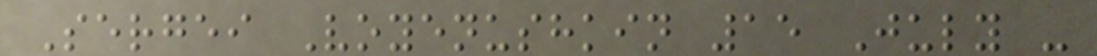Sergei Voyenushkin 15 July -
